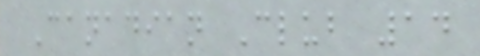Canadian Club 14
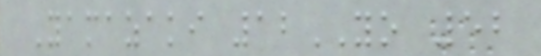Yamazaki 12YO 52
